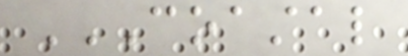COASTAL
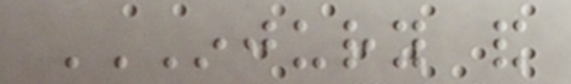INJURY AND
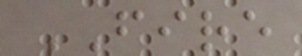FIRE
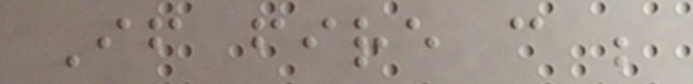If fire can be
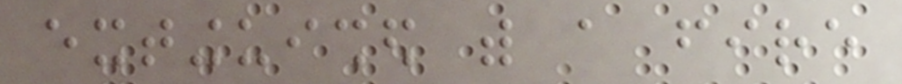extinguished with a fire
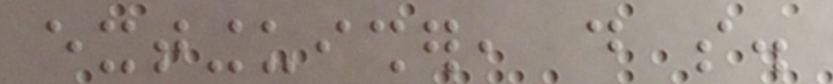extinguisher, do so.
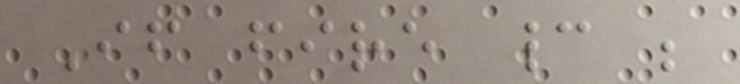If fire cannot be
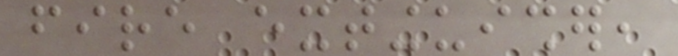fire extinguisher,
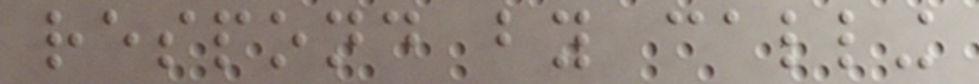respond by calling
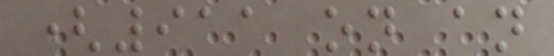(911 on an
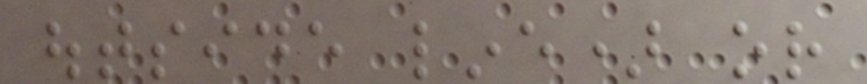outside line) or
